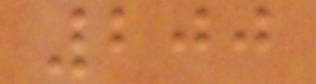200
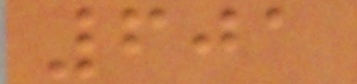601
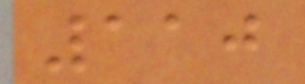110
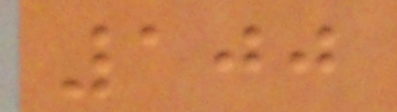100
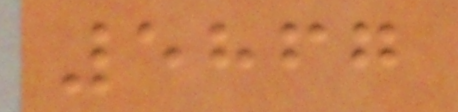5867
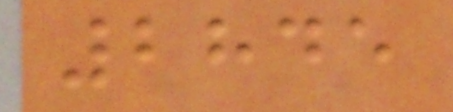2845
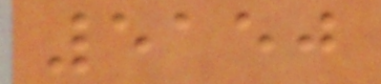5150
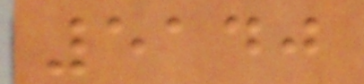5140
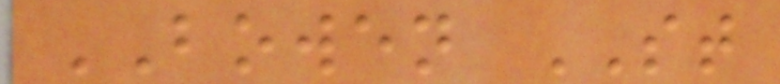BOWEN ST
